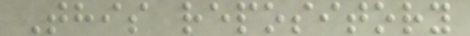This repository
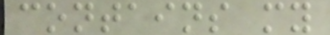contains my
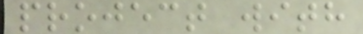project with
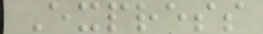Express
